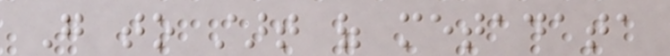Go to start of metadata
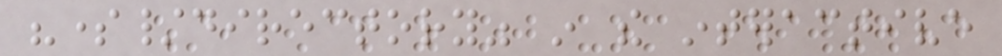"some/directory" in the interactive
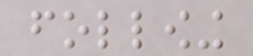following
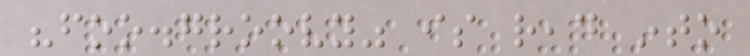"foo.groovy" is read into
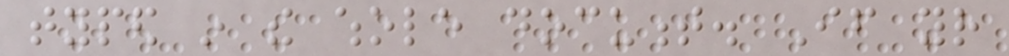typed in the whole document. If your
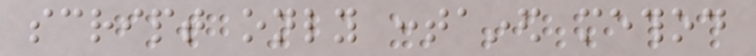script only contained method
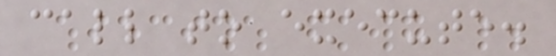call to execute.
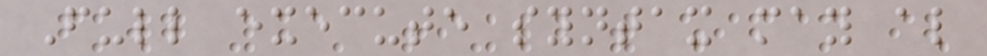Full execute syntax may also
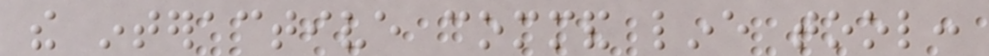the interactive command line tool:
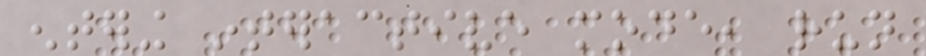entering interactive mode, run
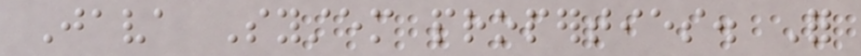Java System properties. For
